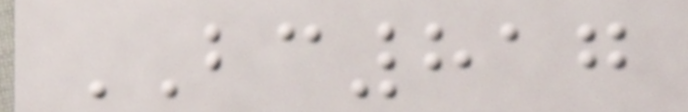BC817
